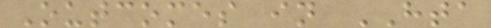Outcomes in HTA
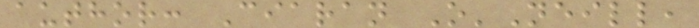author: Ciaran O'Neill,
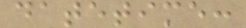datetime:
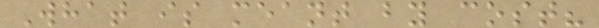What is meant by cost?
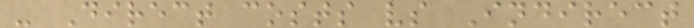- Direct costs vs Indirect
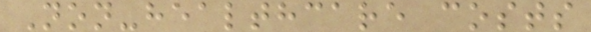Non-healthcare costs
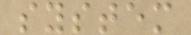system
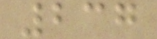237
